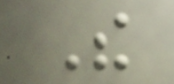The
